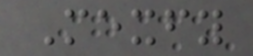Mexfy
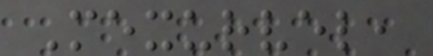Mexurvel,
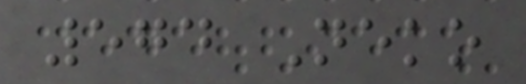574 Neko
